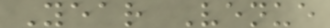Year Venue
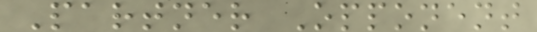Partner Opponent
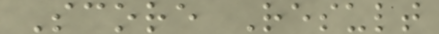Score Result
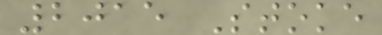2015 Stoke
